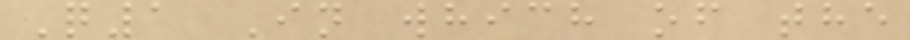Q1 In which of the
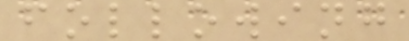following
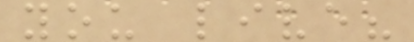you live?
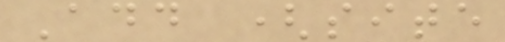Add (site
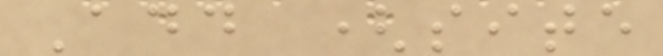Add (site
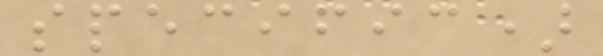specific)
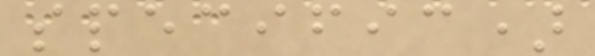specific)
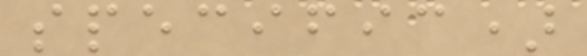specific)
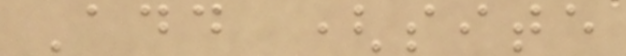Add (site
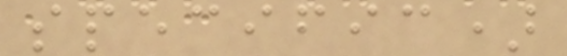specific)
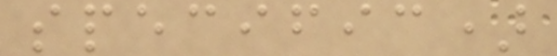specific)
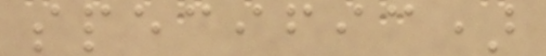specific)
